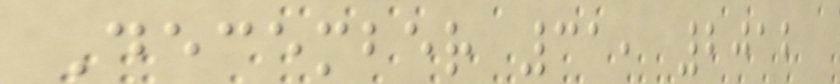December 31, 2012
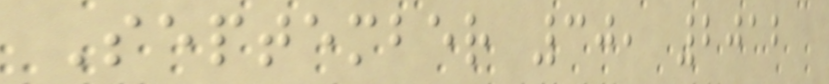September 30, 2012
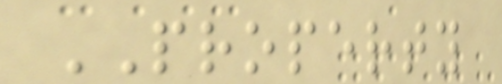PROPERTY
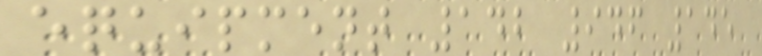equipment 142 946 145
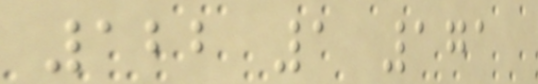122 1 171
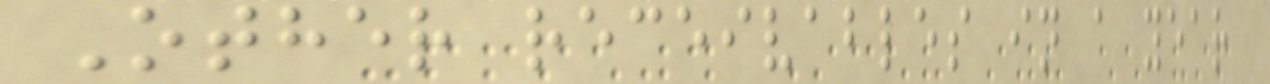Other receivables in a year
